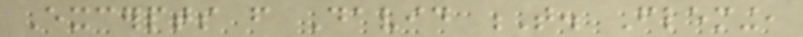Excerpts from David T. Fleming,
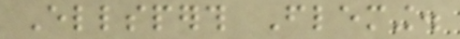Ellsperth Fleming.
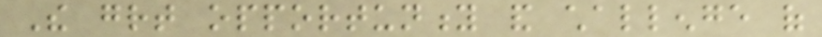The great opportunity and challenge of
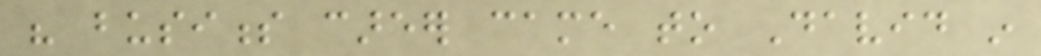his business career came to David in
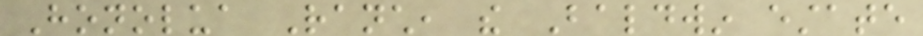Honolua Ranch, the Baldwin estate
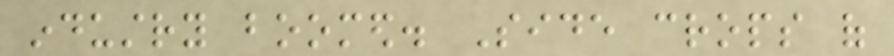industry boomed. Side crops of
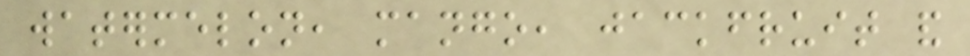watermelon, mango, jackfruit and
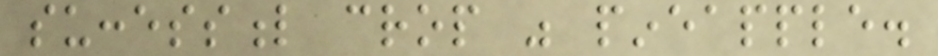successful crop was pineapple.
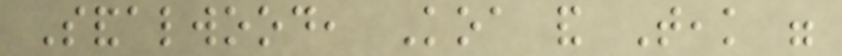Sandalwood, Koa and Teak were
